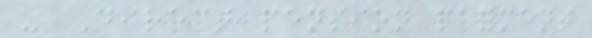- Direct pension payment
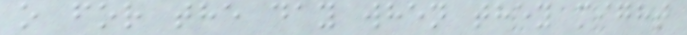o for the day when they might
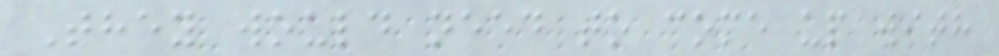They would need to come up with
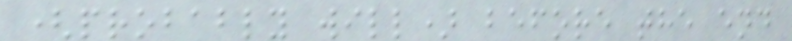(probably will) before the end
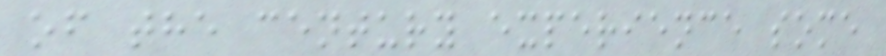of the century experience some
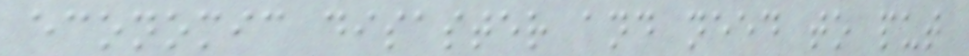economic disaster and need to put
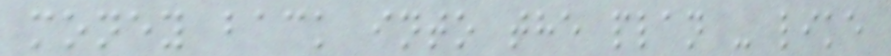money back into the plan - like
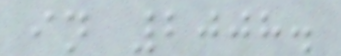in 2008.
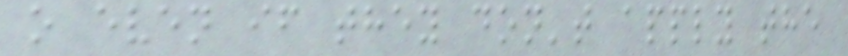o even if they don't apply the
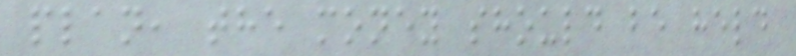plan, the money should be held
